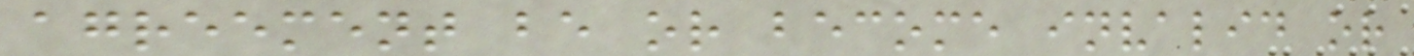agreement be or become invalid or
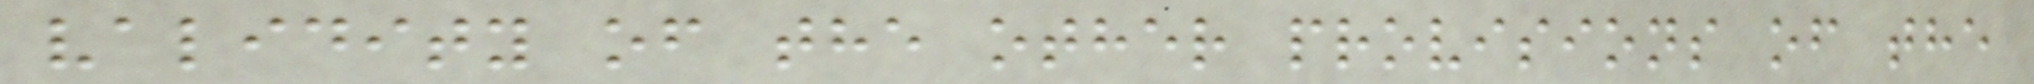validity of the other provisions of the
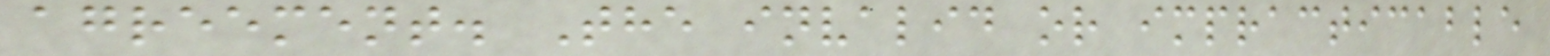agreement. The invalid or impracticable
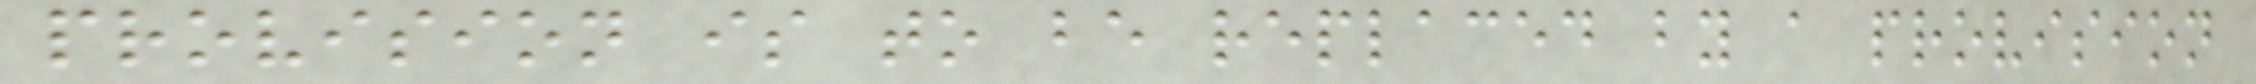provision is to be replaced by a provision
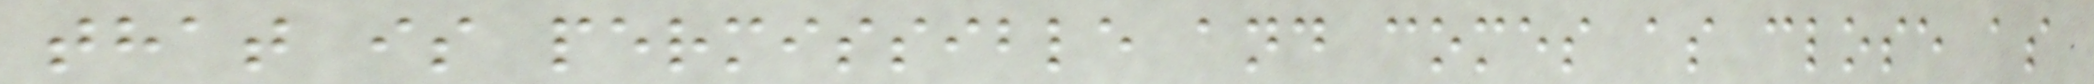that is permissible and comes as close as
